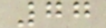77
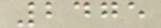2475
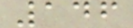146
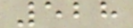528
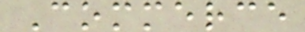Commerce
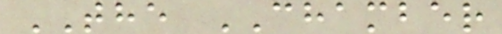THE CHAMBER
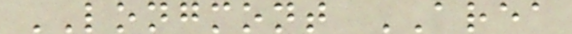LONGMONT AREA
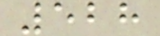528
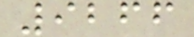9266
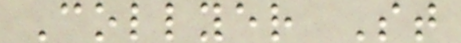Collyer St
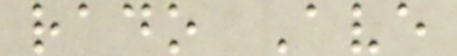rado Ave
